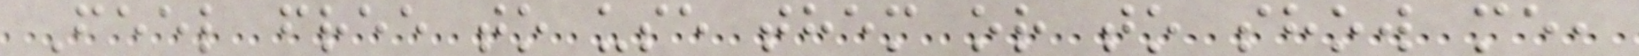Feel free to use them or to show me,
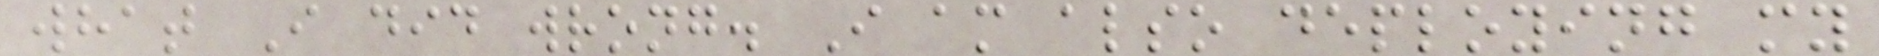what I did wrong. I am also deploying my
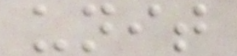unit
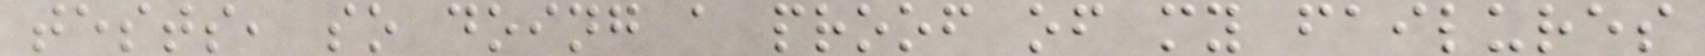tests, so doing a proof of my failures
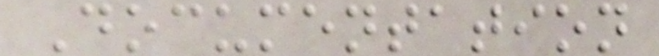Documentation
